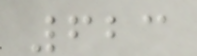623
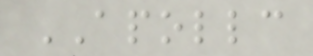APOLLC
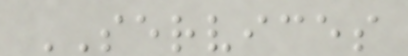SERVICES
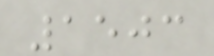1503
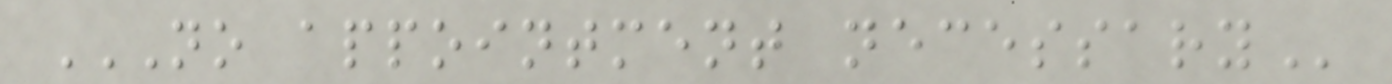NO APPOINTMENT NECESSARY
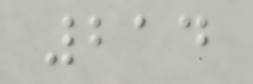214
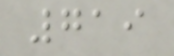719
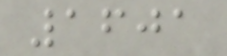1601
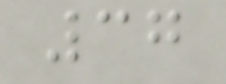37
